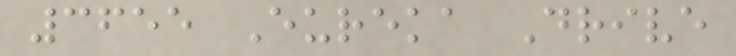3655 Eureka Drive
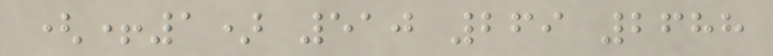(+1) 510 269 2688
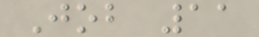Job 11
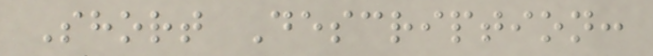Short Description:
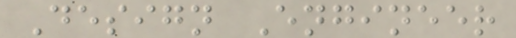Design Engineer
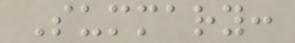Summary:
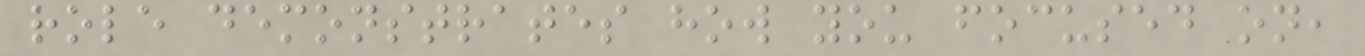role demonstrates how you focused on,
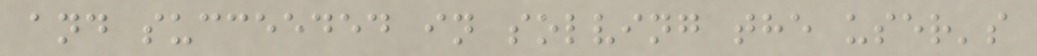and succeeded in solving the user's
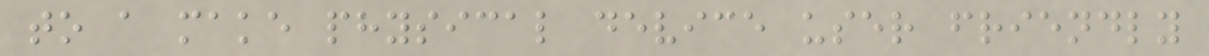to a make physical device user friendly
